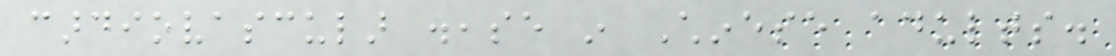cardiovascular disease in Chinese adults.
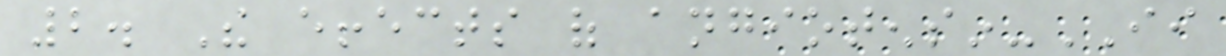2. The effects of angiotensin-II
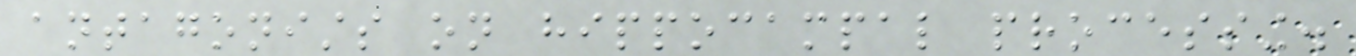antagonists on hippocampal processing.
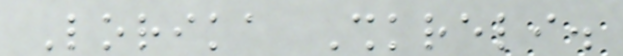Lorika Shkreli.
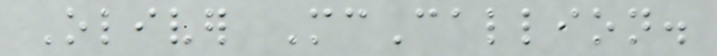Oliver McCallion.
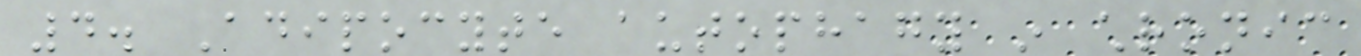4. Adipocyte autophagy in chronic
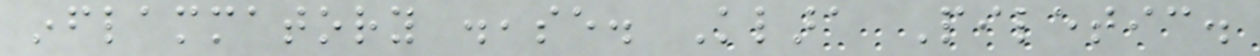inflammatory disease. Klara Piletic.
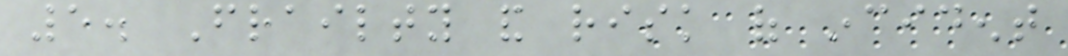5. Frailty and risk of incident
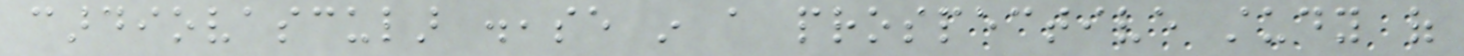cardiovascular disease in a prospective study of
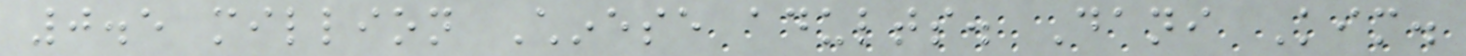0.5 million Chinese adults. Dani Kim.
